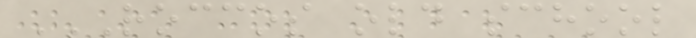ROCCOS OLD SCHOOL
